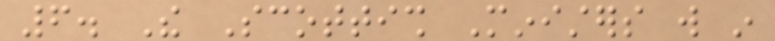6. The Scottish Ministers will in
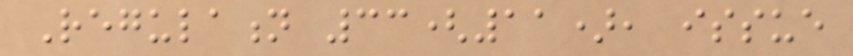Regulation 33(11), issue
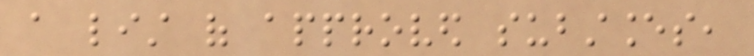a list of approved substances,
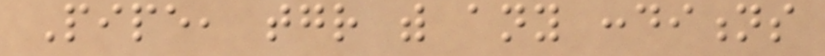Pipe, together with any conditions
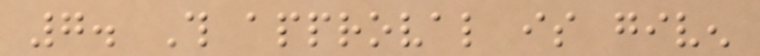7. This approval is given
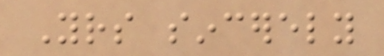Yours sincerely
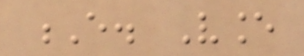E. Vance
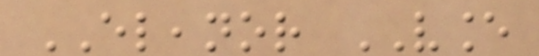ELEANOR VANCE
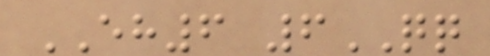EH6 6QQ
